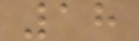18
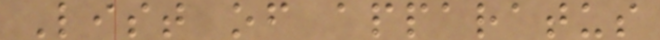List of apparatus
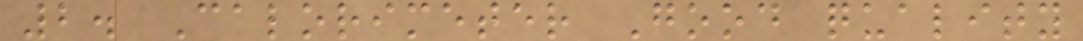2. Calorimeter Good quality
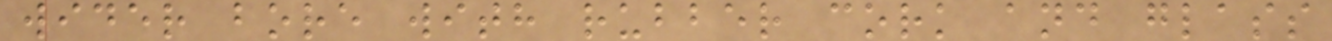wider bore with rubber cork and glass
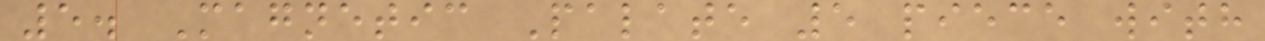5. Magnetic Palate 5 piece with
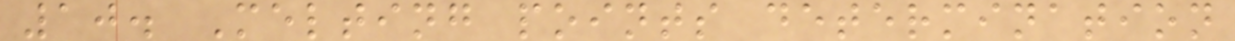10. Melting points determination
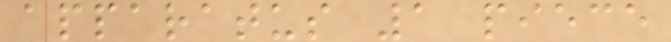apparatus 1 piece
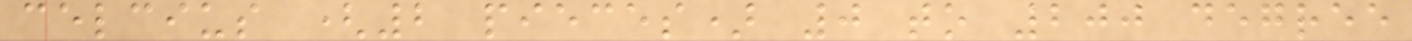celcius (2 pieces) 0 to 200 degree
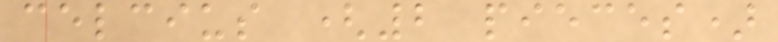celcius (2 pieces)
